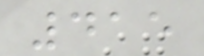415
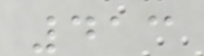413
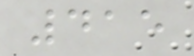415
